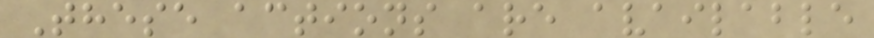These actions are available
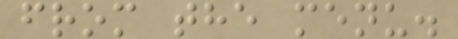from the menu.
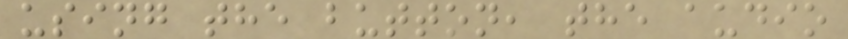using the button, the audio
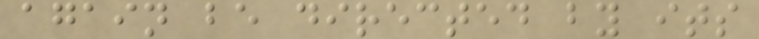again be directed by its
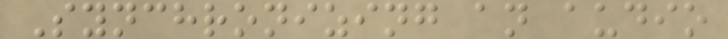Synchronizing an audio
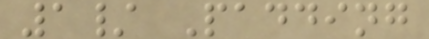1/ Padding
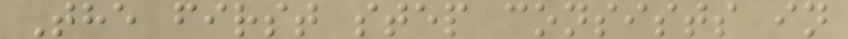The first step consists in
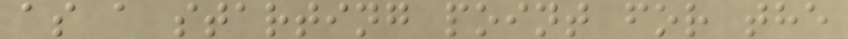as a starting point for the
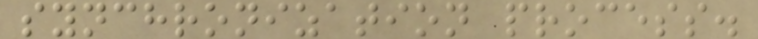synchronization process.
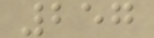257
